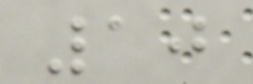10
